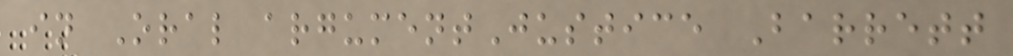in Oral argumentJustice Barrett
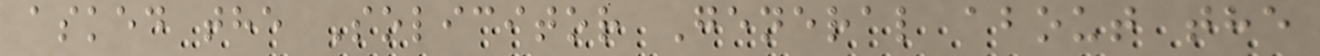asked the Solicitor General about the
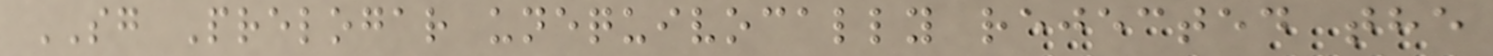SG Prelogar unequivocally rejected the
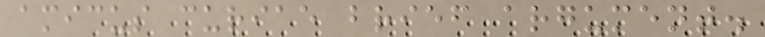amicus curiae brief argument.
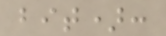bit):
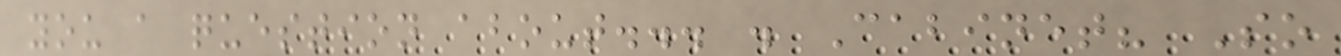you a question about... . Cabinet? So
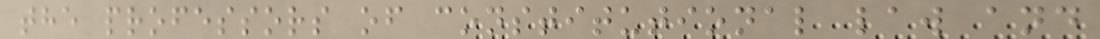the professors of constitutional law and
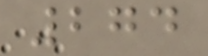274
